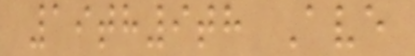19th9th Ave
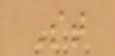St
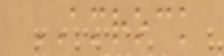AMROCK
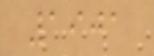1901
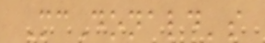McDonald's
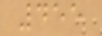455
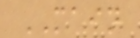MAIN
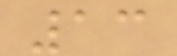13
